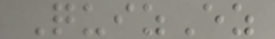QuizEz
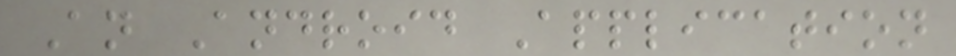An Android Application
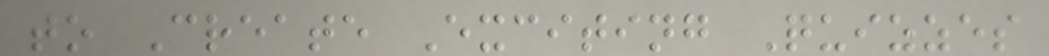to Create Exciting Quizzes
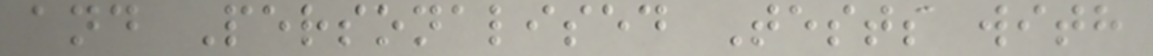and Personalised Tests with
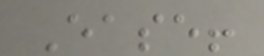Ease!
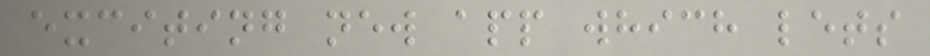exciting new app which lets
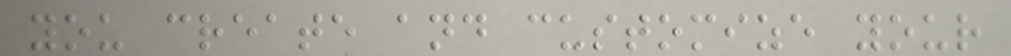you create and customize your
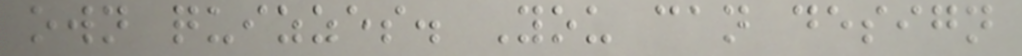own quizzes. You can design
